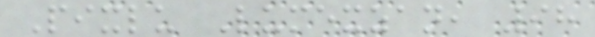Pixlu Lumexzan, 98
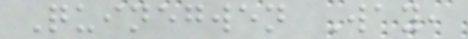Quinegwen Way,
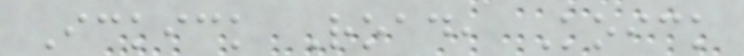Ickick Road, Koick
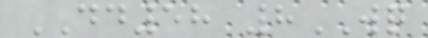DD58 8WQ
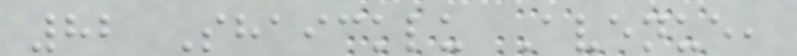82 Shaicklu Avenue,
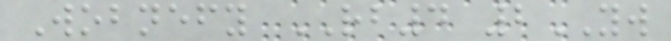Wobnefy RB4 2YW
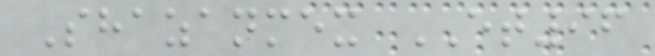Shazanmex ET96
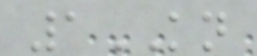1KN
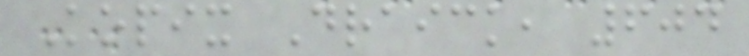Kopix Draick, 604
